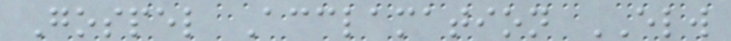Gospel Acclamation ELW
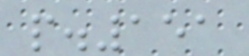p.151
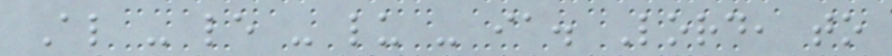Al - le - lu - ia. Lord, to
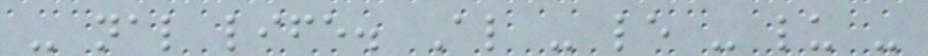- nal life. Al - le - lu -
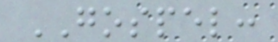GOSPEL:
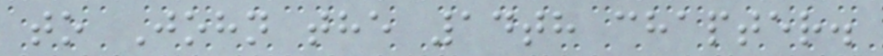to John the 14th chapter.
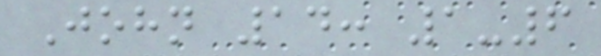John 14: 1-6
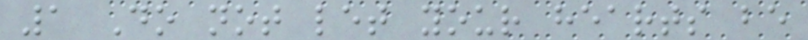1 Do not let your hearts be
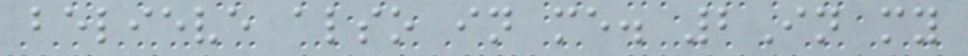believe also in me. 2In my
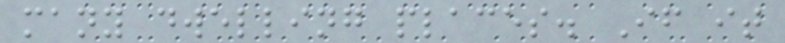many dwelling places. If it
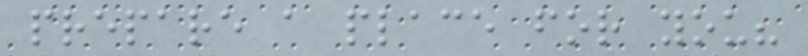prepare a place for you?
